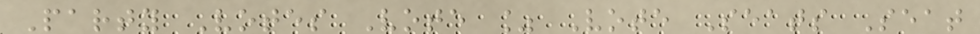Party Votes Vote % Vote Seats Seat
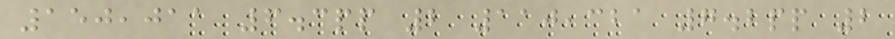150,011 6.3pp 2 110,321 7.2pp 2
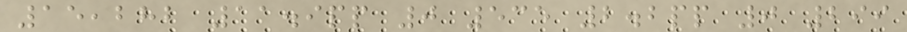15,282 11.9pp 0 535 2.2pp 0 299
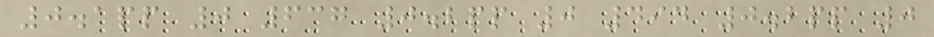0.1pp 0 637 0.2pp 0 494 0.2pp 0
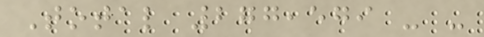Total 277,579 - -
